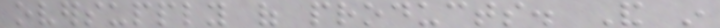oversupply of products. And in
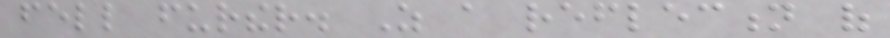fell further. As a reflection of
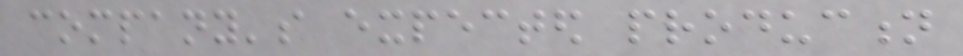company's expected production
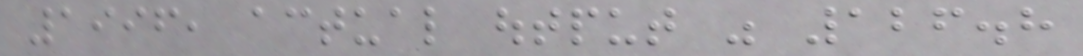1996, actual output was 126.8
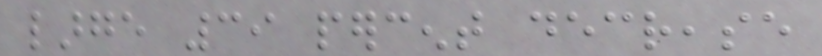large 39 percent decrease
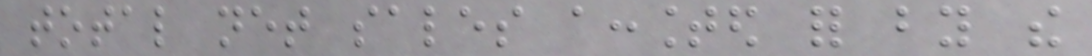total net sales accounted for by the
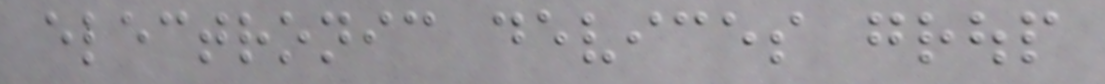electronic devices group
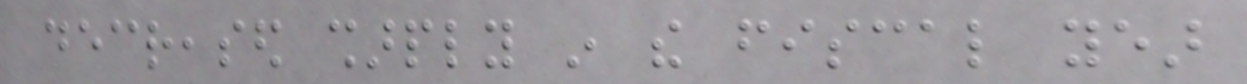decreased sharply in the fiscal year
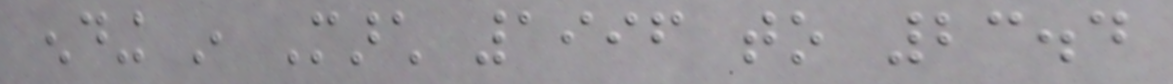ending in March 1996 to 23.4
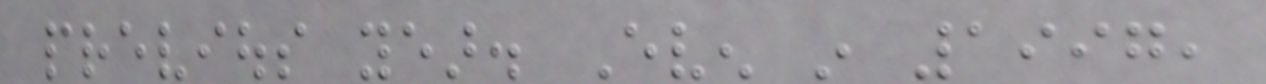previous year. Even in 1997,
